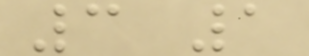3 1
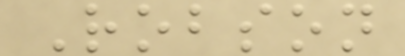Robson
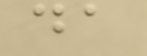da
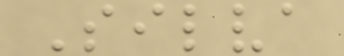Silva
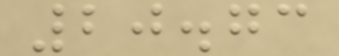20.73
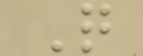Q
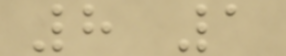8 1
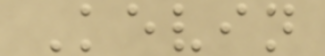Kevin
